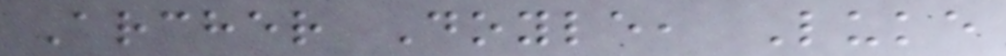Archer Doyle, Luke
